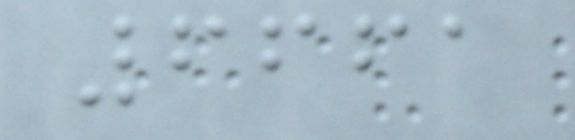6661
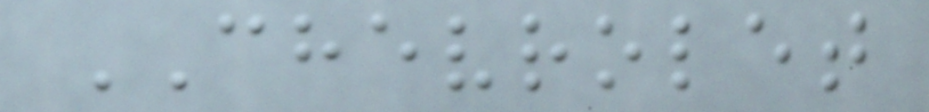CHEVROLET
